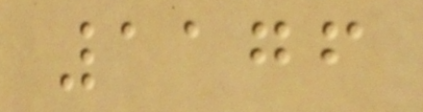1176
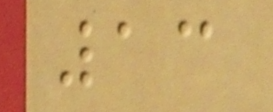13
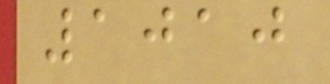1010
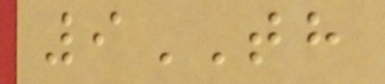9TH
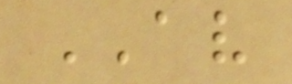AV
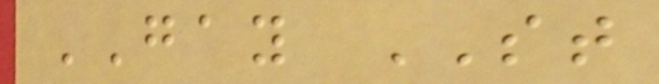GAY ST
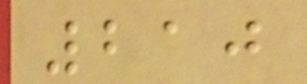210
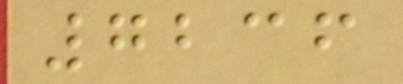7236
